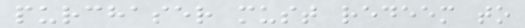purchaser must redeem to
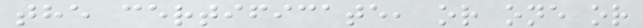the certificate, or one or
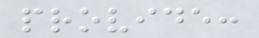provide:
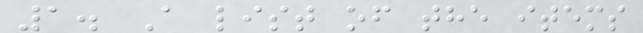1. A list of the items
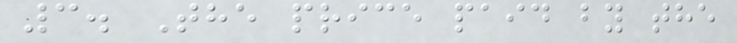3. The price paid by the
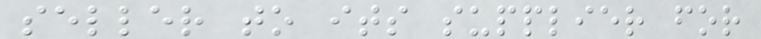seller to its supplier for
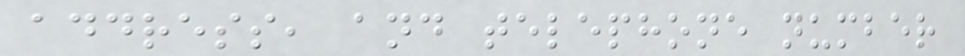address, and telephone number
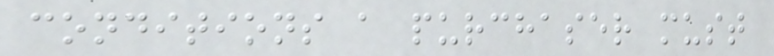conditions a purchaser must
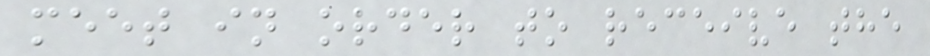meet in order to receive the
